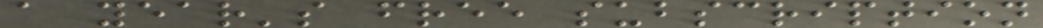a year's free subscription
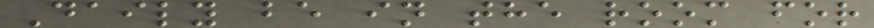Daily be in the room for
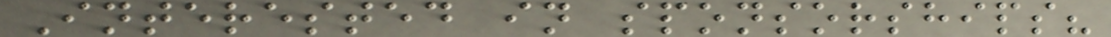Interested in sponsorships?
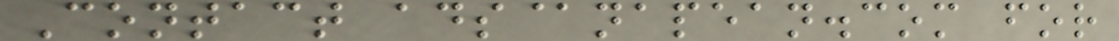Contact ads@napean.com for
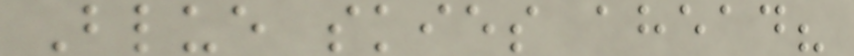Blue skies ahead?
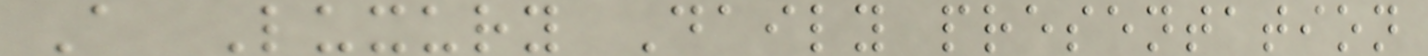A Luxury Daily presentation
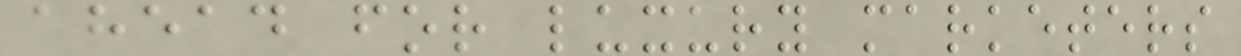ahead for luxury marketers
